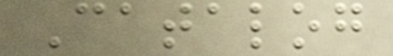Catalog
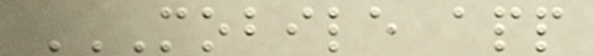MOBILE APP
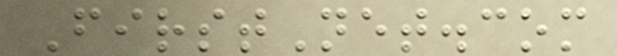FirstNet.com
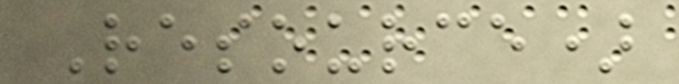Resource)
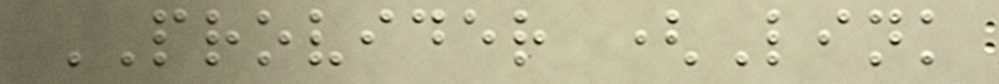PROVIDER (Link
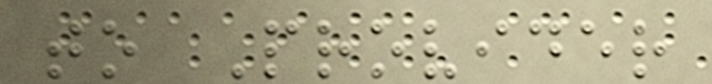to Provider
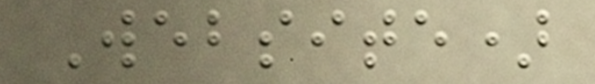Website)
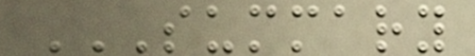SUMMARY
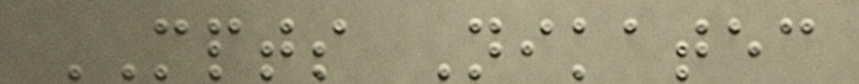MPTS Nikatec
